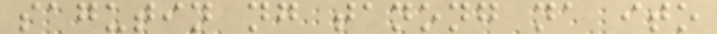sagutin ng tanong na ito
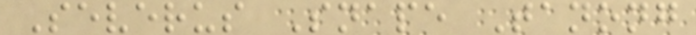Severus Snape Tanong
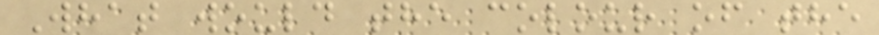What would the colour of the
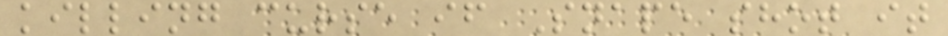killing curse if Snape shot it
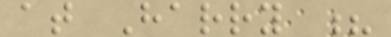at Harry ?
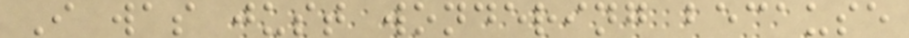I was just wondering because
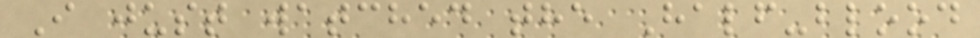I just watched the Half-blood
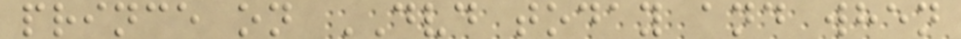prince on DVD today and when
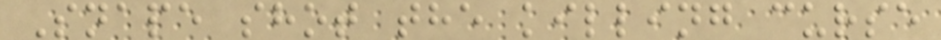Snape shot the killing curse
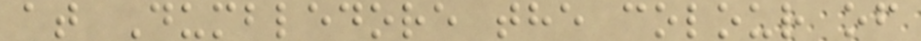at Dumbledore the colour of
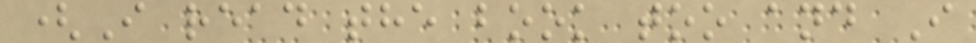(I read the book too and I
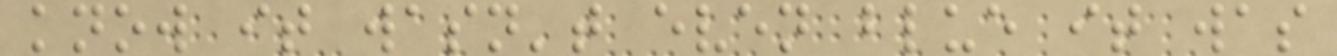know it wasn't even blue it was
